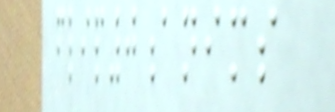flip0anims
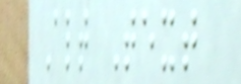Alt Text
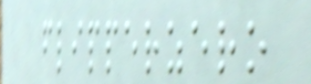flipperzero
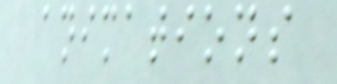animations
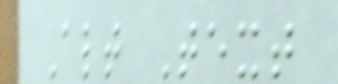Alt Text
